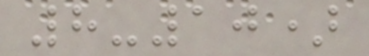8-10)
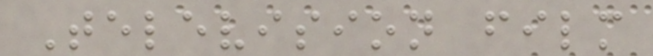Television film
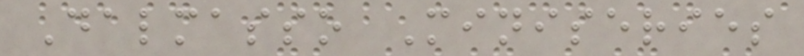Dalmasso Miniseries
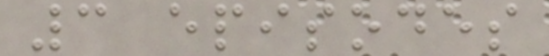3 episodes
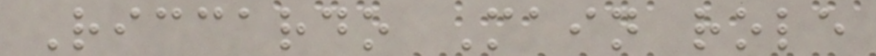Riccardo Main role
